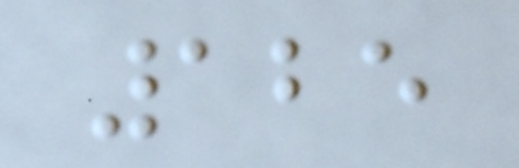125
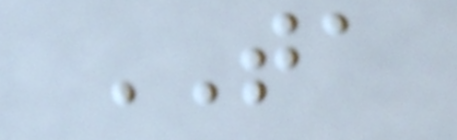TA
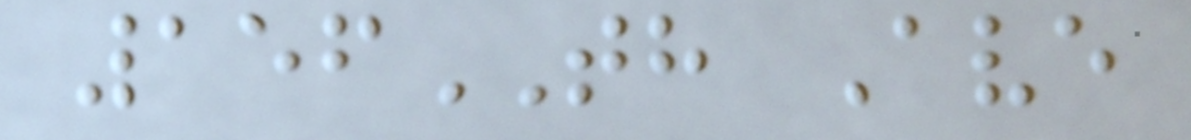156TH Ave
